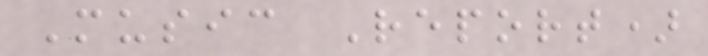Music Report)
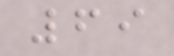69
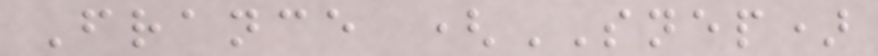France (SNEP)
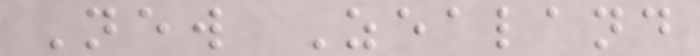New Zealand
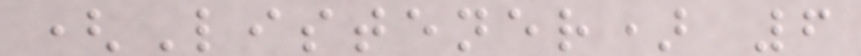(Listener) 6
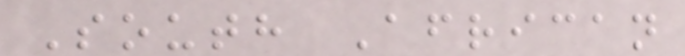South African
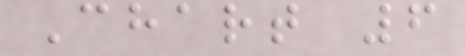Chart 6
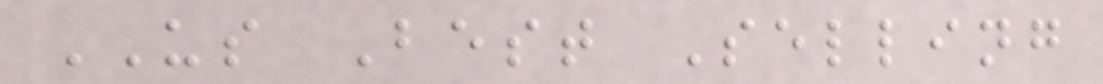US Best Selling
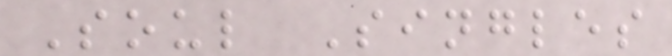Soul Singles
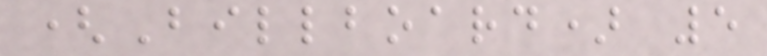(Billboard) 5
